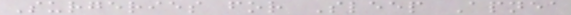Surgeries for Sleep Apnea
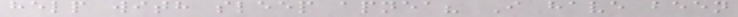help with sleep apnea? I have been
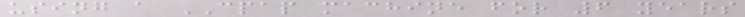using a CPAP machine for 6 years
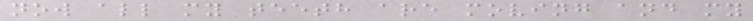now all my teeth are moving and my
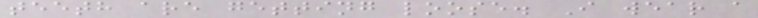teeth are getting loose. I wear a
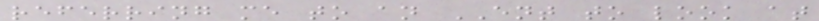referring me to an ENT to look at
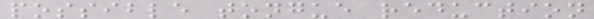possible tongue reduction
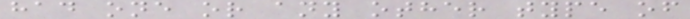had one or any other type of
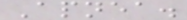Apnea.
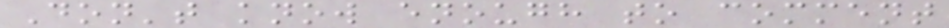Don't know enough to comment
